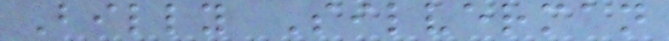Billy Silverman
